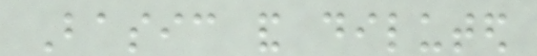Basic and diluted
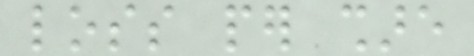loss per share
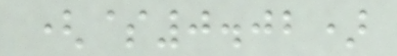($0.02)
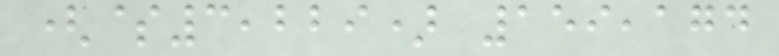($3,229) 159,174
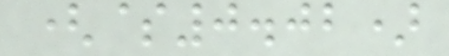($0.02)
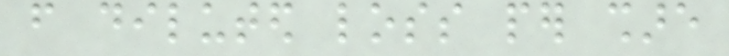from diluted loss per share
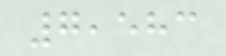7,583
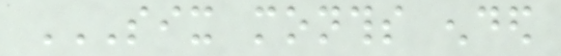SIX MONTHS ENDED
